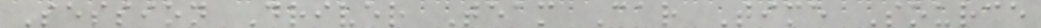Session Driver Team Car Time Source
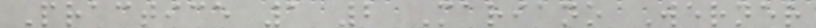Practice 1 2 Mariano Werner
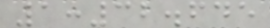1:32.645
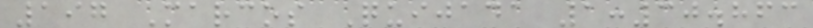197 Marcos Quijada 1:30.863
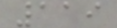119
